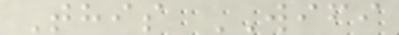This WIFI
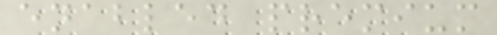enabled premium
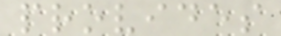provides
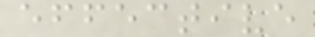effective
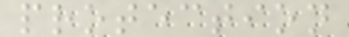protection
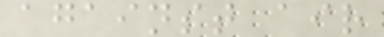against air
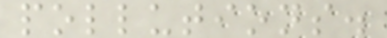pollutions.
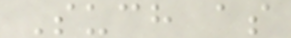Such as
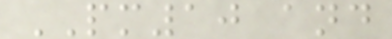PM10 and
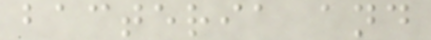bacteria and
